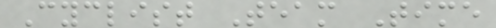Cyclist Team Time
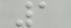1
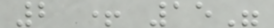2 + 15"
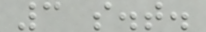3 s.t.
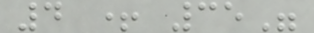4 + 35"
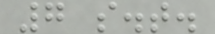7 s.t.
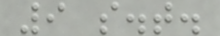9 s.t.
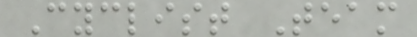Cyclist Team
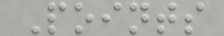Points
